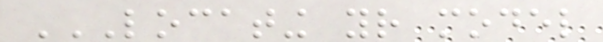LOCATING YOUR MODEL
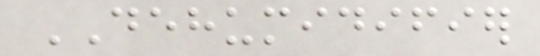DEHUMIDIFIER
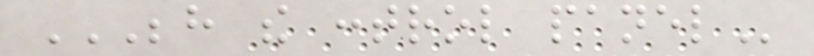BEHIND THE CONTROL PANEL
